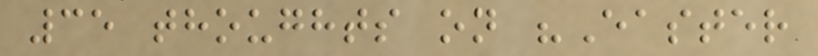35 thoughts on "Easter
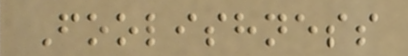Foolishness
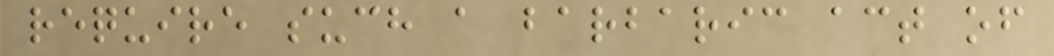require such a barbaric act of
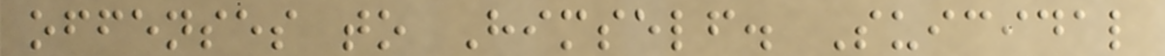offenses to Himself. Suicidal
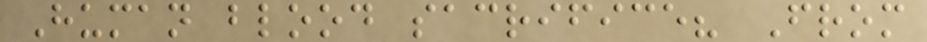Human blood sacrifice? From
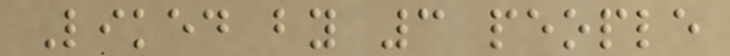Liked by 3 people
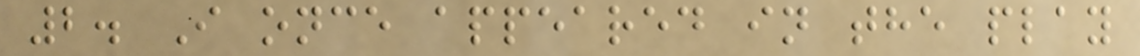2. I once appeared in the play
